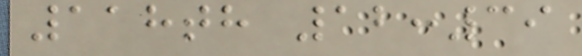118th 12:39
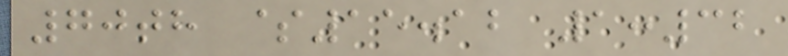70th $15.12 1:32
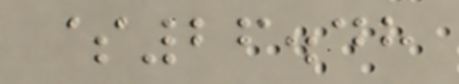$26.48
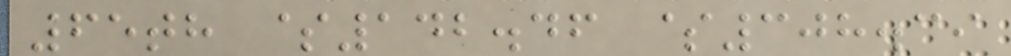65th $142.46 $308.39
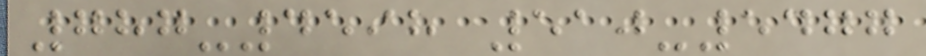787-4598 510-5477
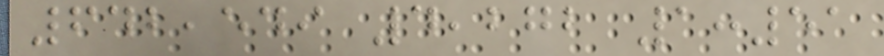642,549 4,272 1:51
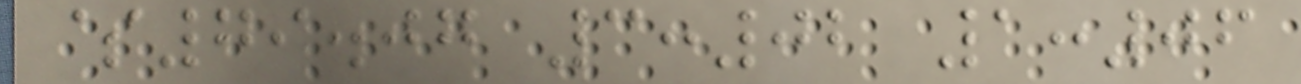$79.07 3:02 1:06
